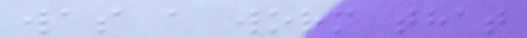was a worm that
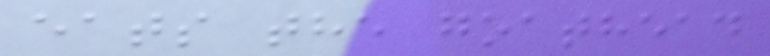eats the goathead
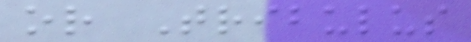or Tribulus
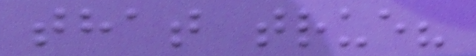that true?
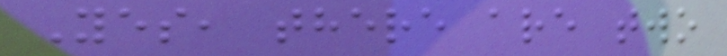Yes, there are two
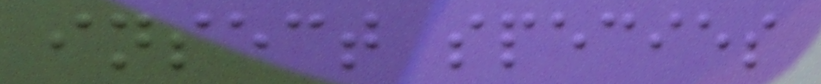insect species
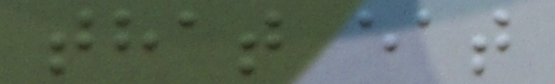that eat
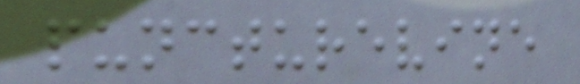puncturevine
